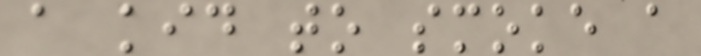a kid to smoke a
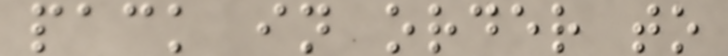pack in order to
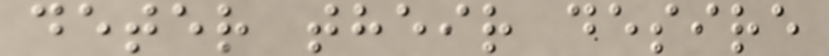deter their desire
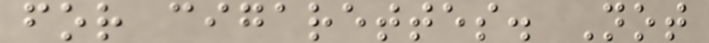for cigarettes. Not
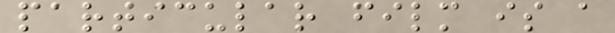particular film is a
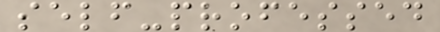self-professed
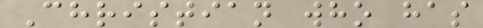Christian who has
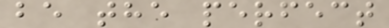be the perfect
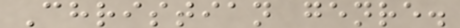Christian genre.
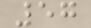57
